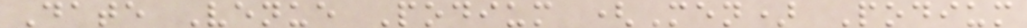Date Venue Podium (Men) Podium
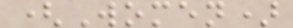(Women)
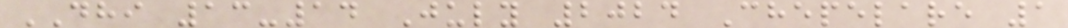DHI 13-14 July 2024 Chepelare 1
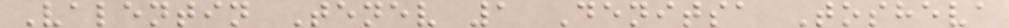Valentin Tenev 1 Denitsa Tosheva
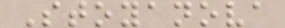Stoyanova
